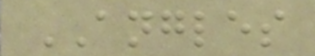ANGLES
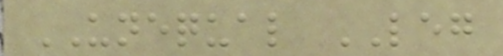UNEQUAL LEG
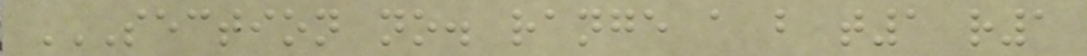SECTION NO. RANGE A B T1 R1
